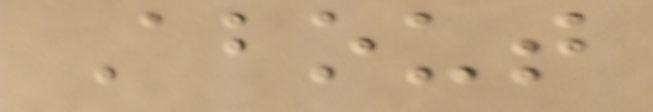About
